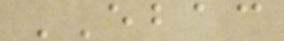EBAC
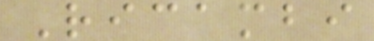Ricambi
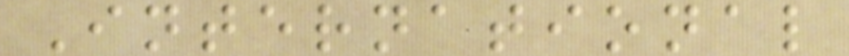International
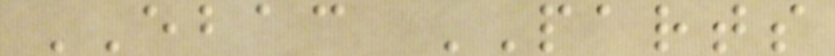EBAC PARTS
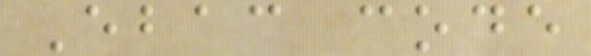Ebac code
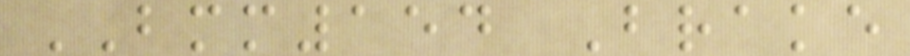BMM154 Brake
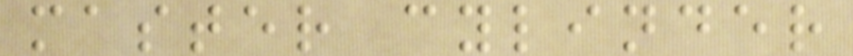master cylinder
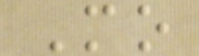Mo
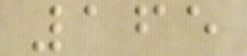165
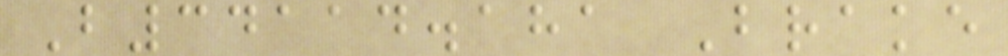B34114.181 Brake
